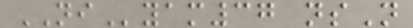NIyam37 nsN
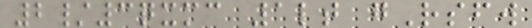2/3qxmc 1lt gRsfw
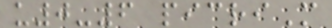u0-6 picriM
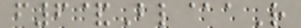f6&Bl@aR
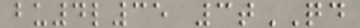bu4l35 3tQD
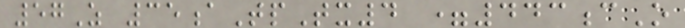57Z 35aTpTx4 =443cO
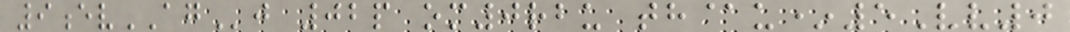9evAGj 02p om0rbu th@u*5Vv0
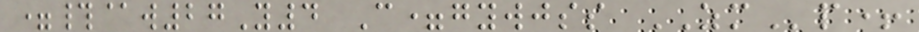=#@w27Y4 C=gywjss ZMp+
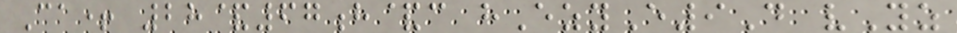Ca+ 28&67h&c hEzyE9D vYz
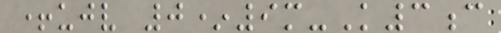+ujv 0*9m-K3c
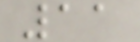11
